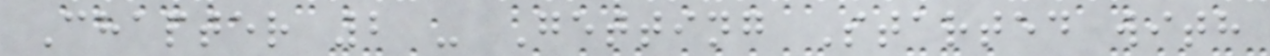Chapter 2 - Getting Started with
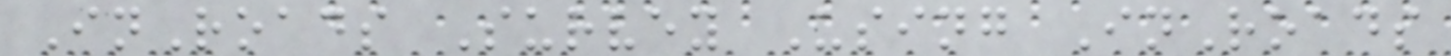InRoads Survey Using InRoads
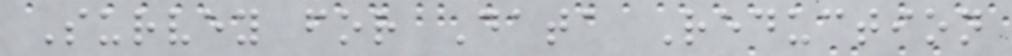Survey for Data Reduction
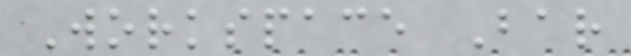Workspace Bar
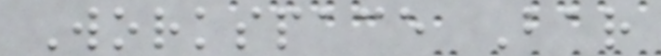Workspace Bar
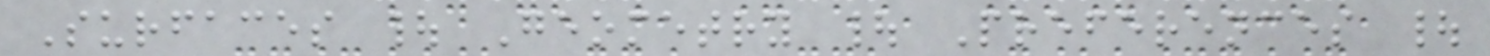Surfaces | Geometry | Preferences |
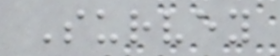Survey
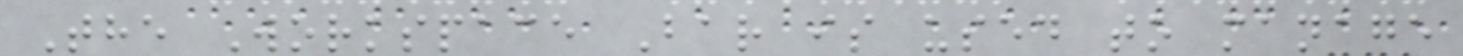The Workspace Bar is used to manage
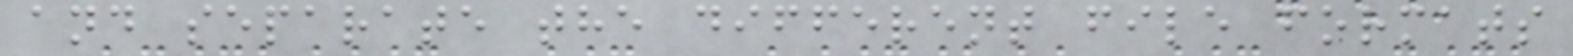and separate the different file formats
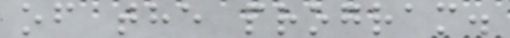of the program.
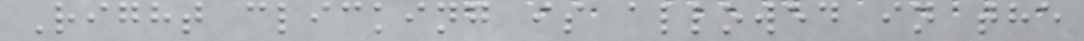Right clicking is allowed in the
